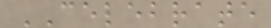CELEBRATE
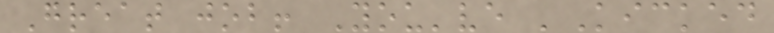Great job! You've 'Kicked
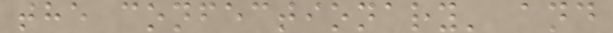the confectionary' and
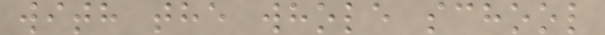with the whole school
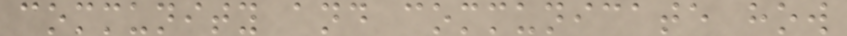community and communicate how
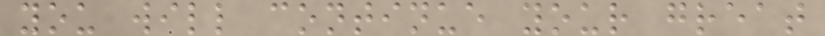you will continue your great
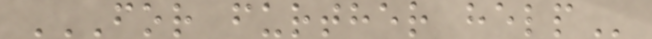FOR FURTHER HELP
